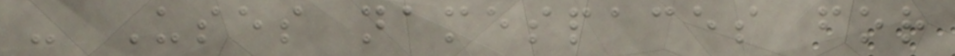- Uses namespaces for
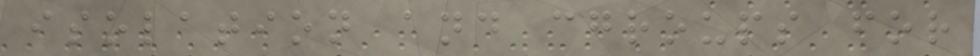isolation and cgroups for
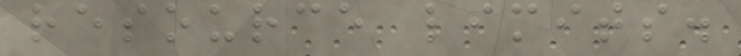resource limits.
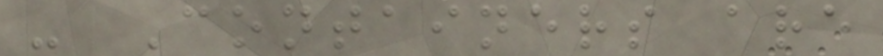- Containers are
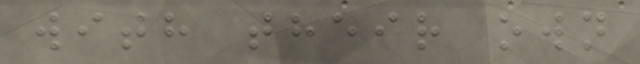with their own
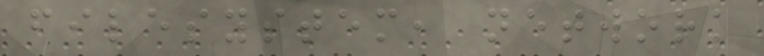filesystem, network
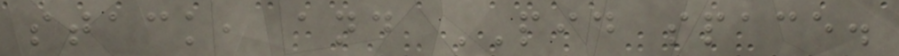stack, and PID space.
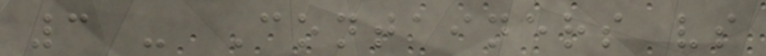3 - Containers vs
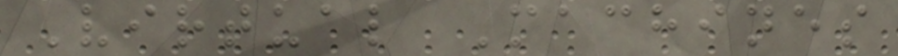Virtual Machines
